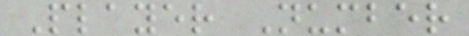Player Number
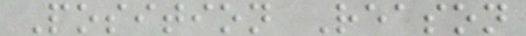Position Reason
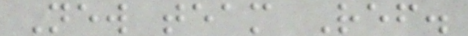New team Ref.
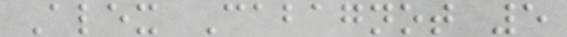Alex Cabagnot 5
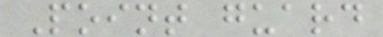Point guard
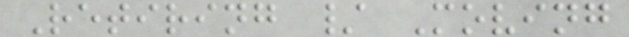Retiring / Moving
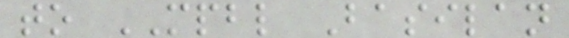to MPBL Basilan
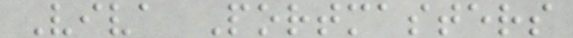Viva Portmasters
